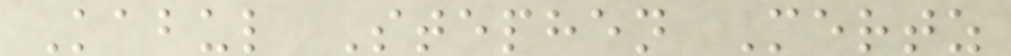Kabul Stephen Mertz
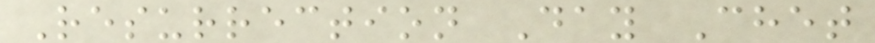Resurrection Day Chet
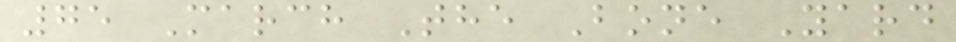75 March The Bone Yard
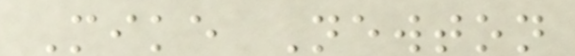Mike Newton
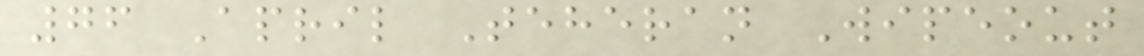76 April Teheran Wipeout
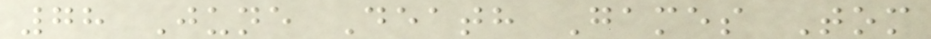78 June Death Games Tom
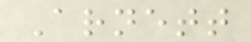Arnett
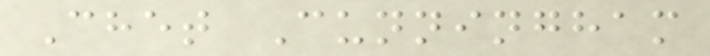Chet Cunningham
